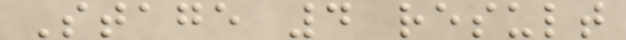Stage 4 result
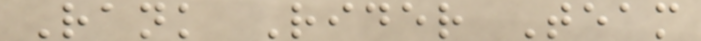Rank Rider Team
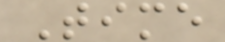Time
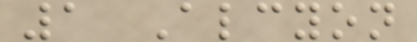1 Alcyon
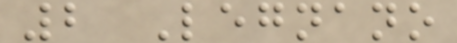2 Legnano
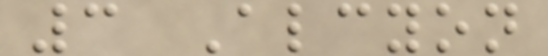3 Alcyon
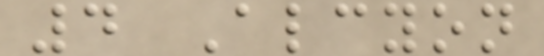4 Alcyon
